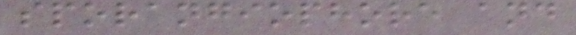sporangiophore and
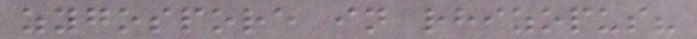zygospore in rhizopus?
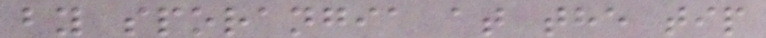by sporangia at the tip
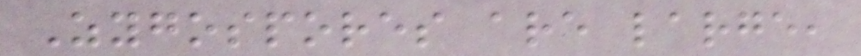Zygospores are large,
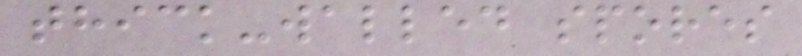thick-walled spores
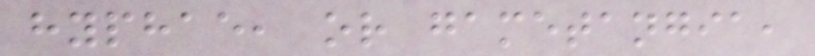hyphae, or gametangia,
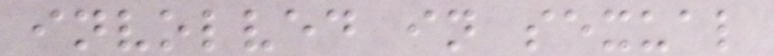involved in sexual
